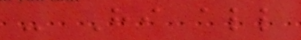- Hi all
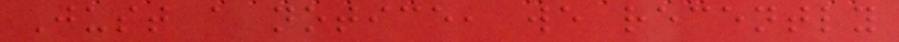Just a notice, we recently
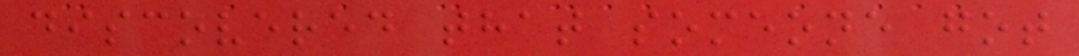discovered that someone got
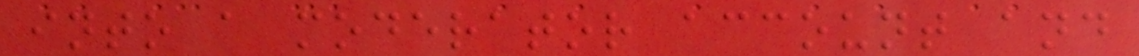into a moderator account and
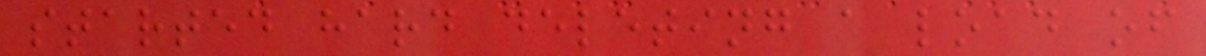started hard deleting a load of
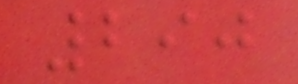290
